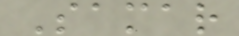Samar
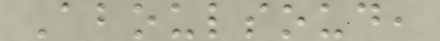Aboulsoud,
